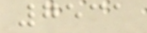7531
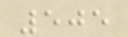505
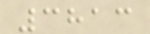3813
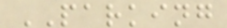PARKING
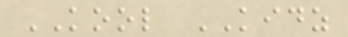KOOL KIDZ
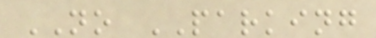NO PARKING
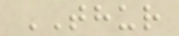THUR
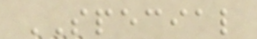SPECIAL
